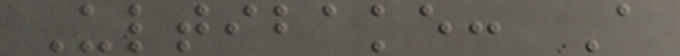Ultibake: A
